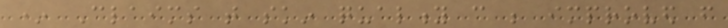* Claims that skin quality can be improved from
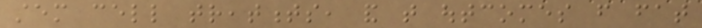stem cell treatments, and that outcomes from fat
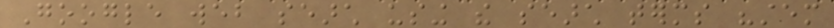Google web search using the search terms "stem
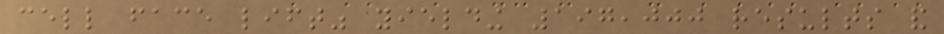cell face lift" yielding 197,000 results and
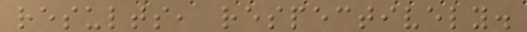results, respectively.
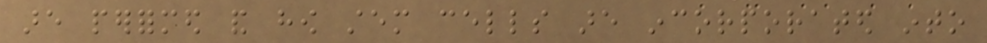are performed and how stem cells are incorporated into
